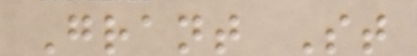Grant St
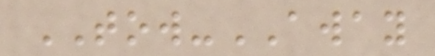TOW-AWAY
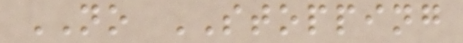NO STOPPING
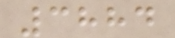3884
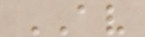AV
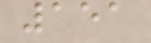151
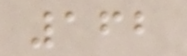162
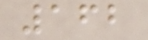162
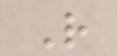R
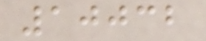10032
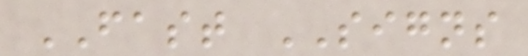FAST SIGNS
